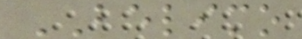BELIMO
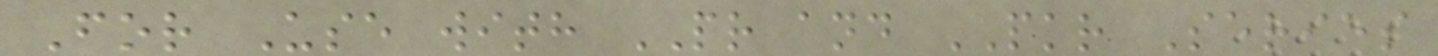For Use with PR and PKR Series
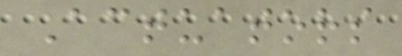Actuators
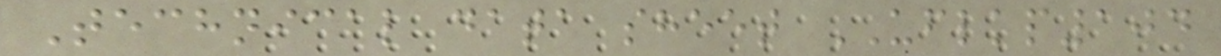Technical data sheet UFLKP104
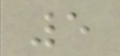5
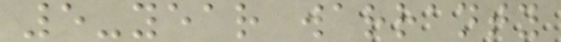5-year warranty
